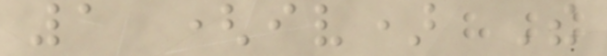1 (iv) The
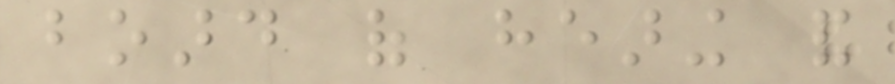board of hearing and
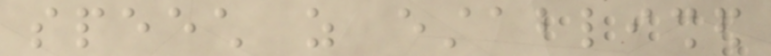speech as established
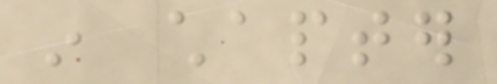in chapter
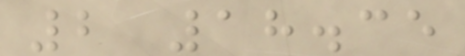2 18.35
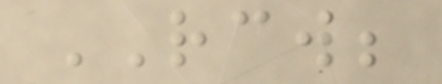RCW;
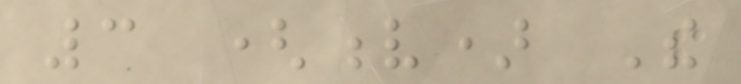3 (v) The
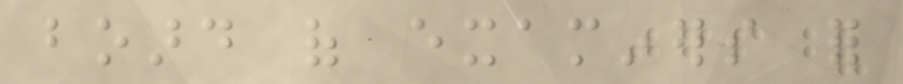board of examiners for
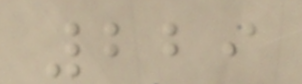229
